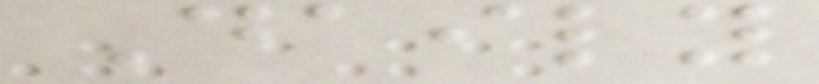Daily
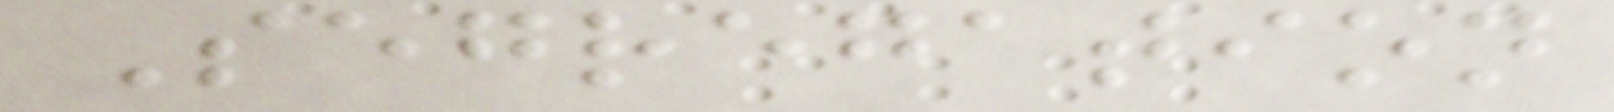Segregation
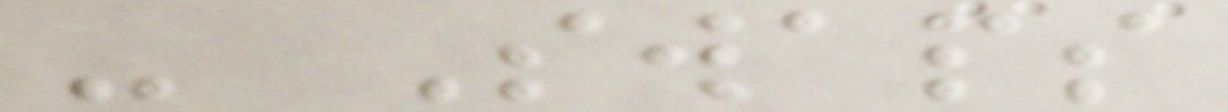- Swaps
